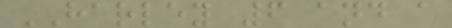HARLEY 6 and a
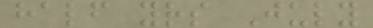half yrs July
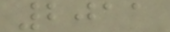2011
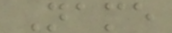Name
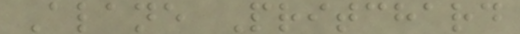Alane Pritchard
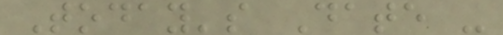Today's Date -
